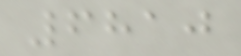6810
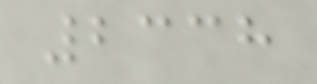2338
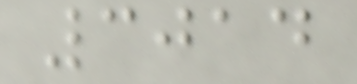3014
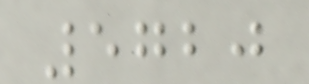5720
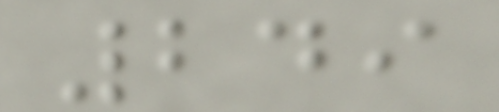249
